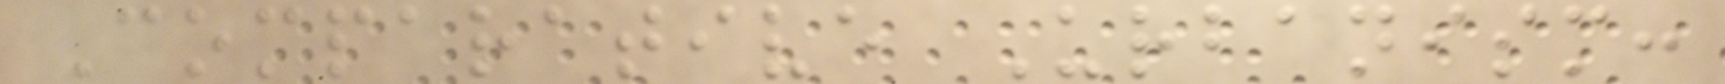Comparative Urbanism:
